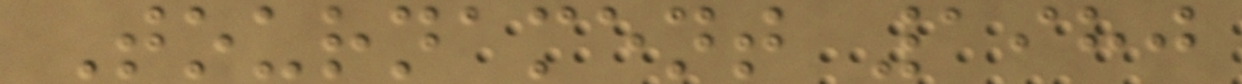Tournament 1980
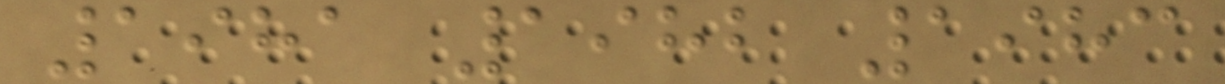1981 1982 1983
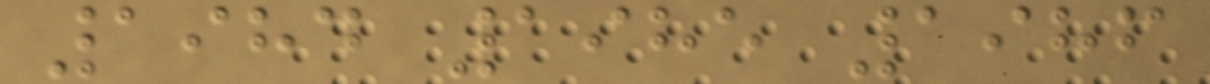1984 1985 1986
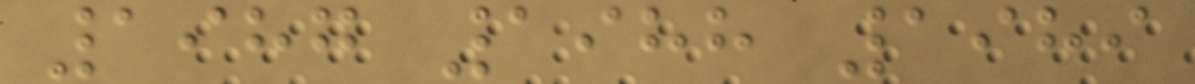1987 1988 1989
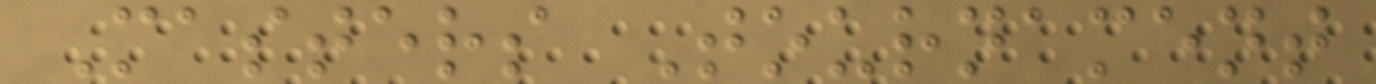Masters Tournament
